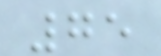75
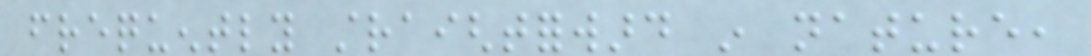frequently straightforward in nature,
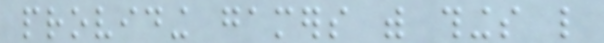providing gamers with things like
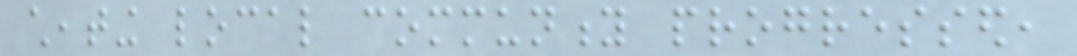cheating local community progressed,
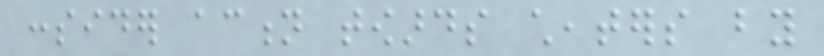consider action towards cheaters by
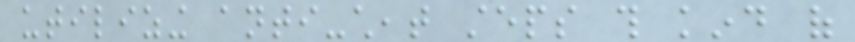utilizing anti-cheat steps this kind of
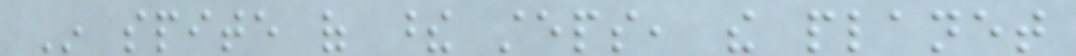In spite of these steps, the planet
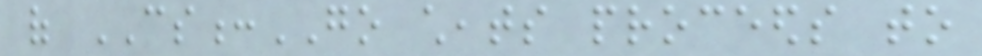of CS:GO cheats proceeds to
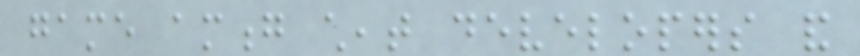game among cheat developers and
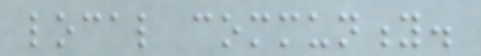local community.
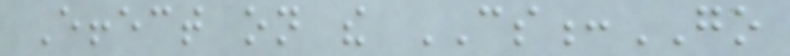Effect on the CS:GO
